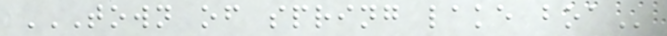TOWN OF SPRING LAKE BOA
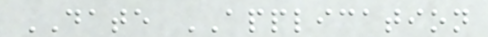DATE APPLICATION
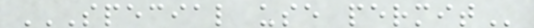SPECIAL USE PERMIT
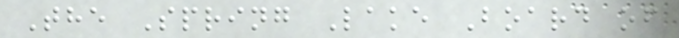The Spring Lake Board of
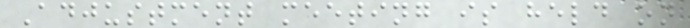Adjustment meeting is held on
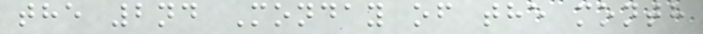the 2nd Monday of the month
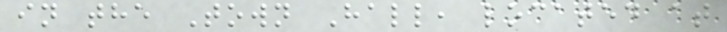in the Town Hall, located at
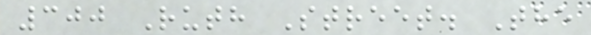300 Ruth Street. The
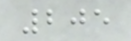205
